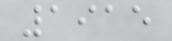1915
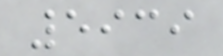5939
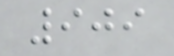909
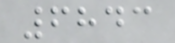6843
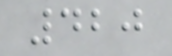420
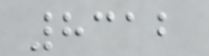8312
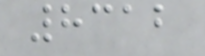8312
